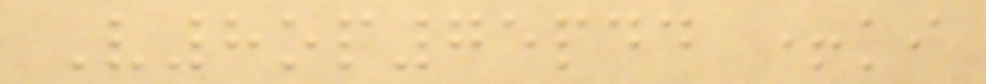V8op75pdd +ki
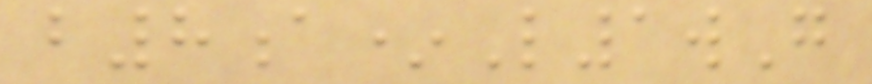b8a*L1wG
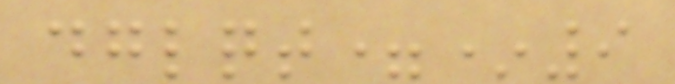dglqt=*9
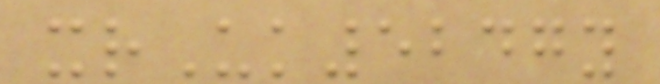xrUk5247y
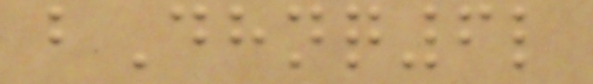bDhnq6l
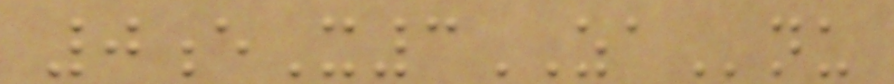0eX3ZAnu
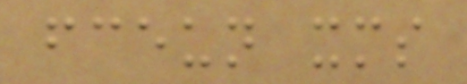fceun xms
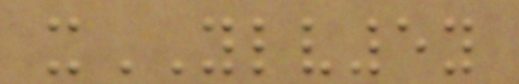xYLV5y
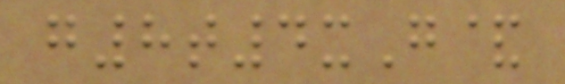g8t4xG&
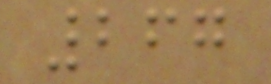267
